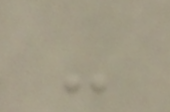-
